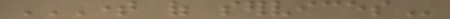TIME OF SERVICES
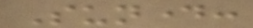Sunday:
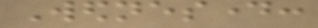Wednesday:
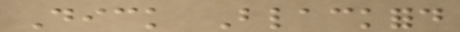Dick Blackford
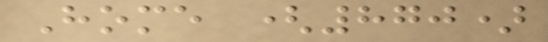Home (870)
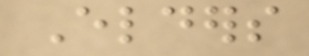Elders
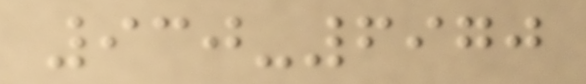930-6970
